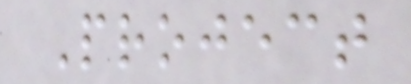Project
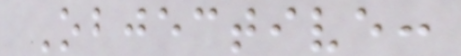Objective:
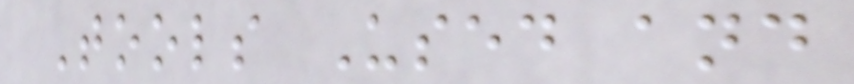Tools Used and
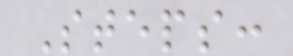Steps:
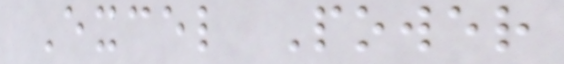Excel Power
